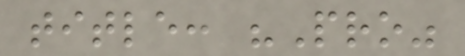title: "Pro"
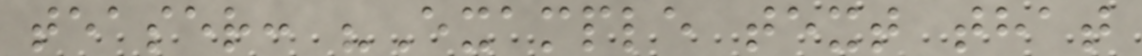teaser: "Example text that
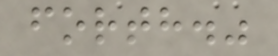forth."
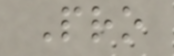Pro
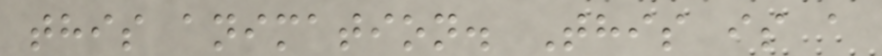this animation. This is a
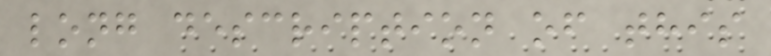long description of this
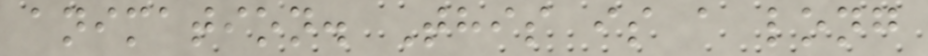animation. This is a long
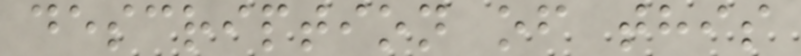description of this
